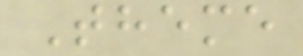Theme
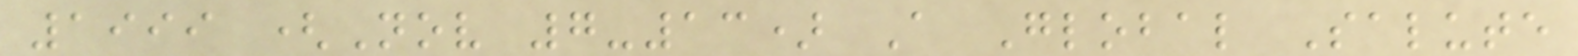1999 (Nov 7-13) A Global Salute
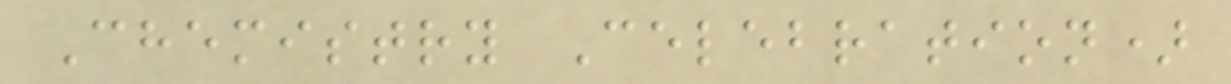Chemistry Celebration)
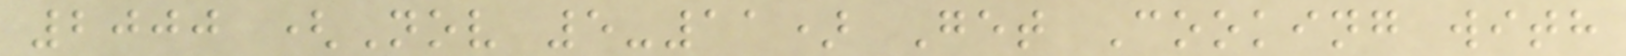2000 (Nov 5-11) Get Cooking with
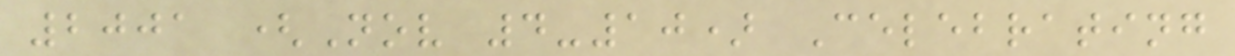2001 (Nov 4-10) Celebrating
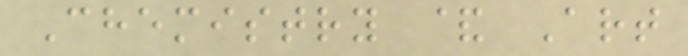Chemistry & Art
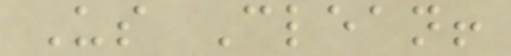Us Clean!
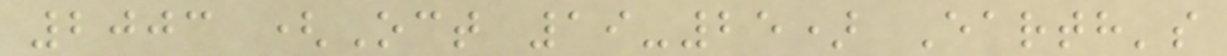2003 (Oct 19-25) Earth's
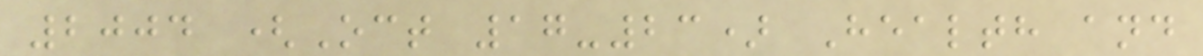2004 (Oct 17-23) Health and
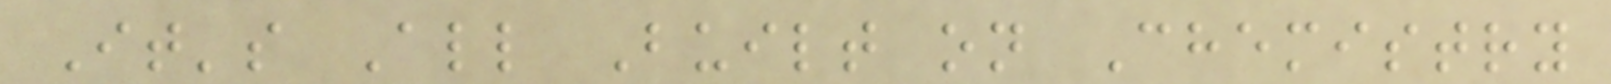It's All Built on Chemistry
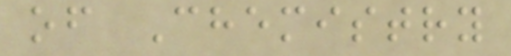of Chemistry
